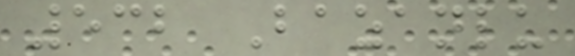532 Bazanlu
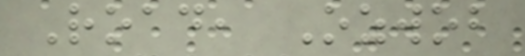Road, Ozwob
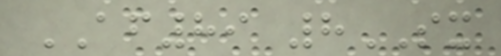AF89 8SX
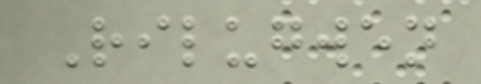Rilugwen
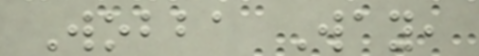Wobba Way,
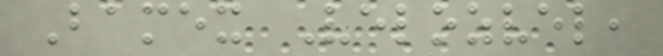Bamex Velozvel,
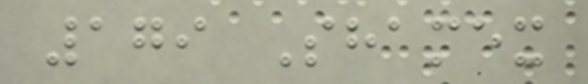179 Shamex
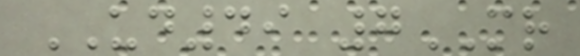UD49 7MR
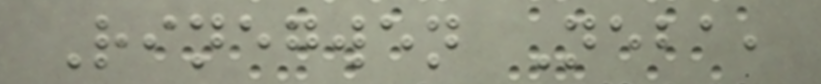Rinegwen Neba,
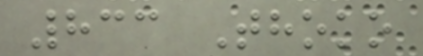833 Thoko
